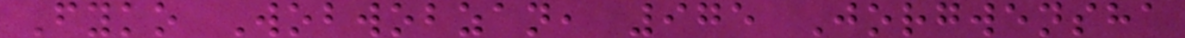Fyko Wobwobzan, 975 Jorgwensha
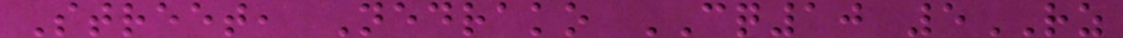Street, Nedrako CQ10 5RZ
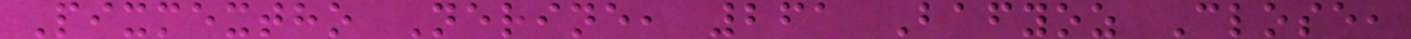Pixmextho Nerine, 261 Bafyoz Close,
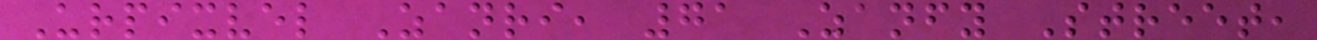Urpixvel Zanri, 71 Zanfy Street,
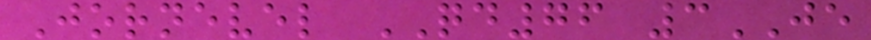Jornevel QD76 3JE
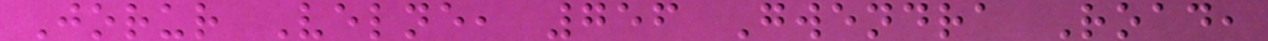Jorur Velne, 756 Gwendra Road,
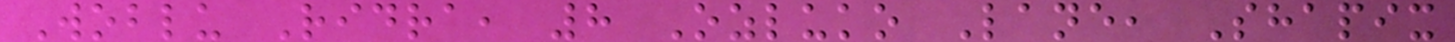Woblu Ridra, 8 Ozluko Lane, Shapix
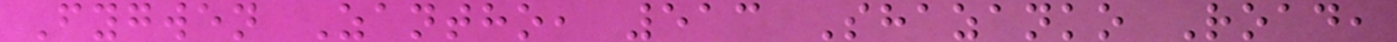Fygwen Zantho, 513 Shazanko Road,
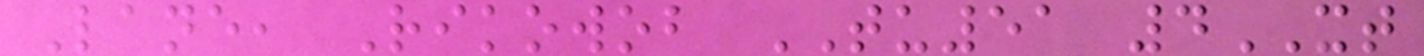Lane, Rikowob TU51 4XT
